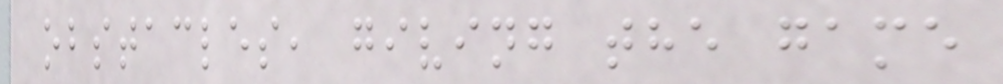obstacles, giving the game
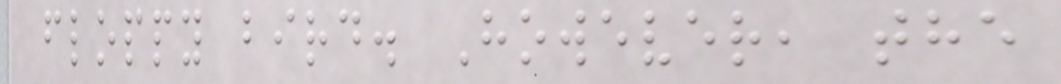floppy bird. However, the
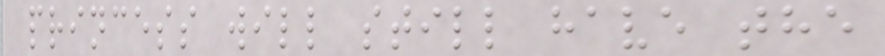princess will still have the
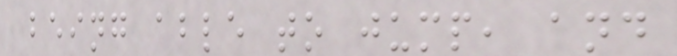being able to jump, and
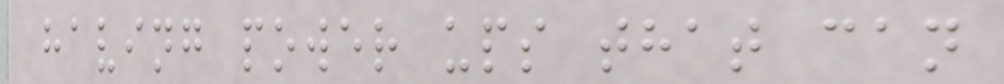having power ups that can
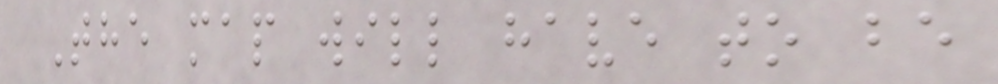The map will have to be
